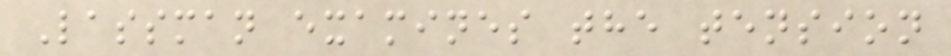Lassman examines the tension
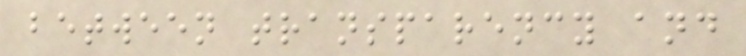between transparency and
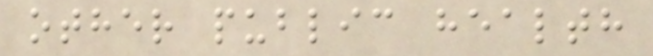other public health
